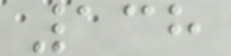138
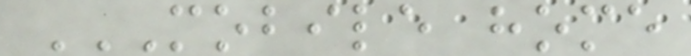MOBILE HOME
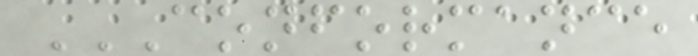CONFORMANCE
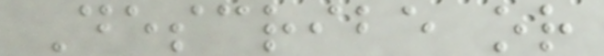Describe or
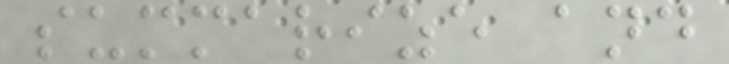summarize and
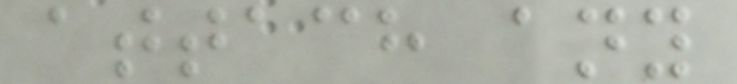attach any
